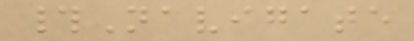#Navigate
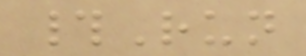#Run
